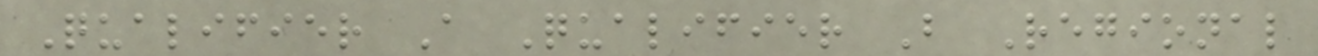Qualifier A Qualifier B Regional
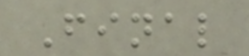Final
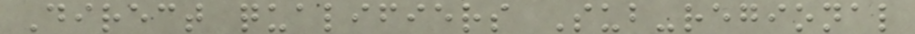Direct qualifiers Sub-regional
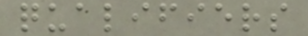qualifiers
